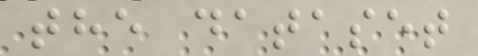the dataset
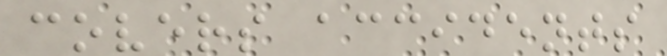covers accidents
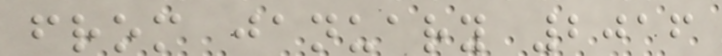from january 2016
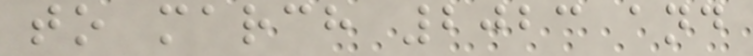to march 2023 and
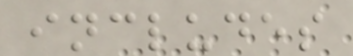includes
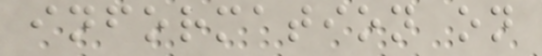information on
